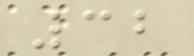32
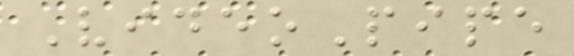VideoPipe
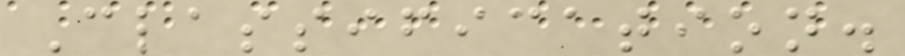Classification.
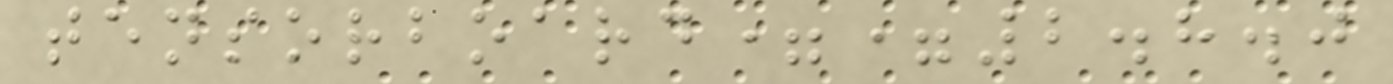tensorboard==2.8.0
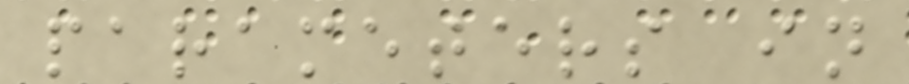parameters in
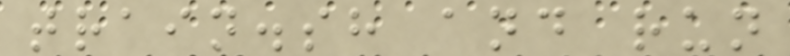train.sh and run
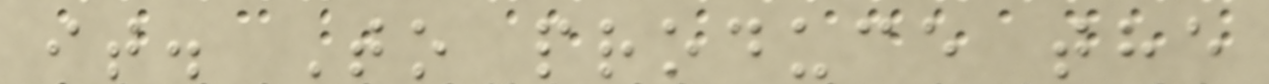it. To produce the
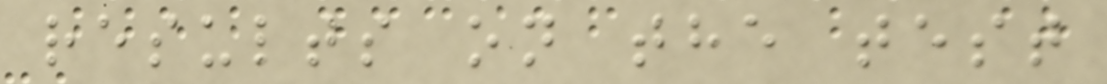results on the test
